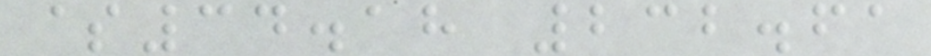$34.18 232.61
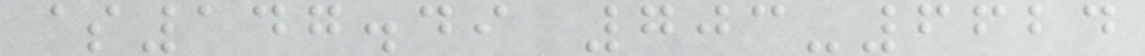$147.49 703-6624
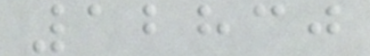12830
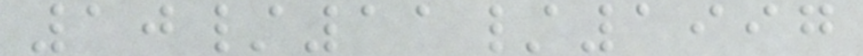10/11/1997
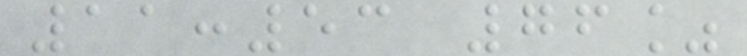11:53 76%
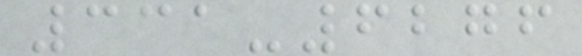331-6276
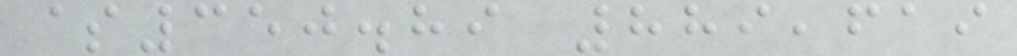$350.89 889,619
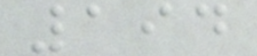194
